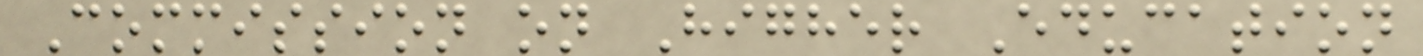Commission on Higher Education
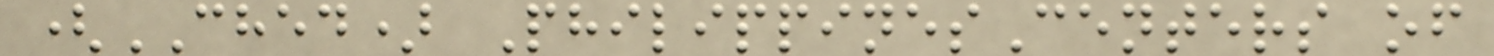(CHED) PhilippinesCenters of
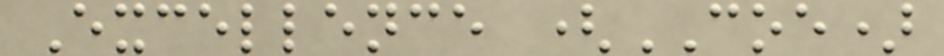Excellence (COE)
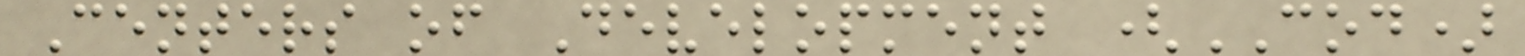Centers of Development (COD)
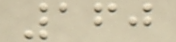160
